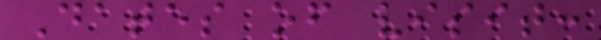Dates of visit:
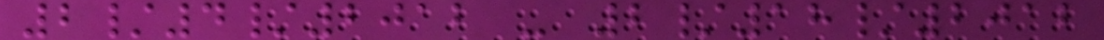2/4/2012 - 2/18/2012
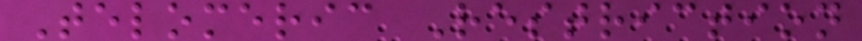Telomeric Restriction
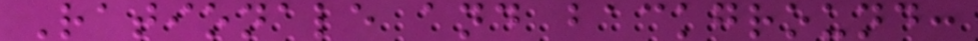Rationale and background:
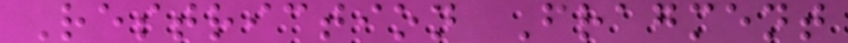Restriction Fragment
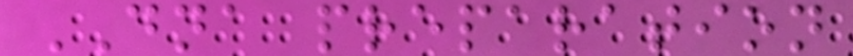DNA preparation
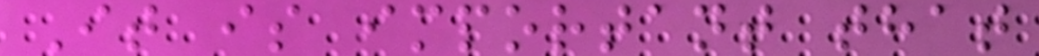It is important that
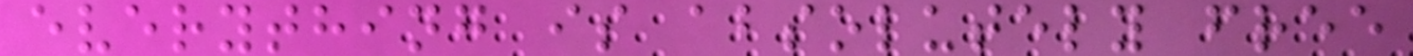everything is absolutely free
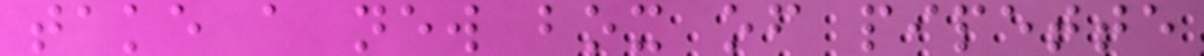take a new box of pipette
